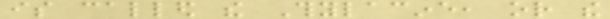is called the Thylacine, or the
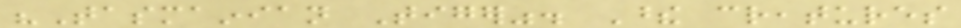"Tasmainian Tiger". These creatures
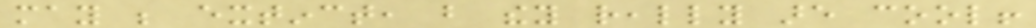may be extinct, but they really are cool!
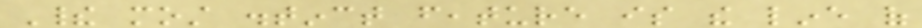Their most distinct feature is the line of
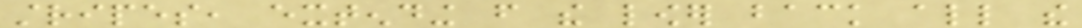stripes, extending from the lower back all the
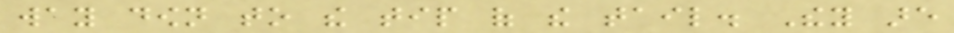way down to the tip of the tail. They are
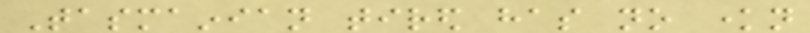Tasmainian tired has no known
